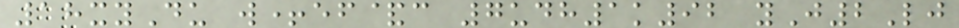18xyDu w+ef&c 7udh1k92 yJ2Lj
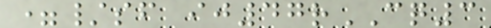=/sf ij47rCQ3
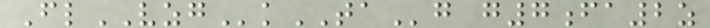FlVZGkTAg g7fa2z
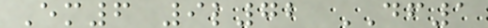Em6 9l72 DF1
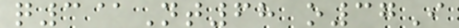q3@Nt68 o37I
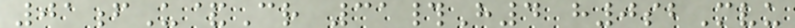01fU&Cr 31#H4 h0sbMvu
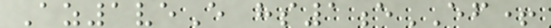Az1veE hs1eEF+
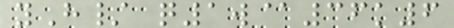yH/ q1w@36k6
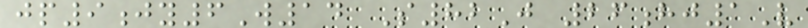jp9jy6W14 S82J 26hj1V
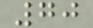70
